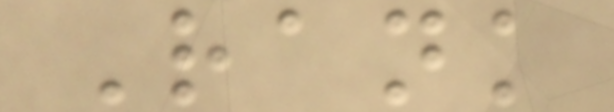Rank
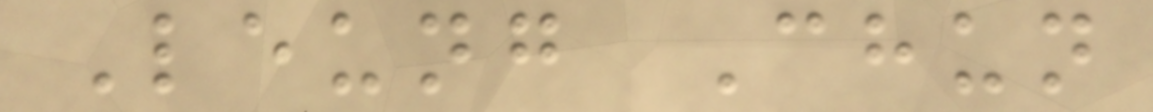Leung Chun
